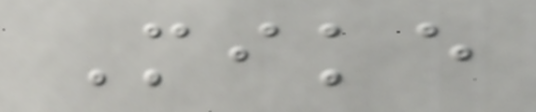Mike
